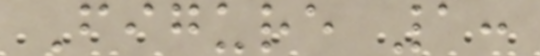Figure 1:
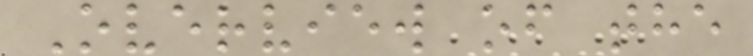Overview of the
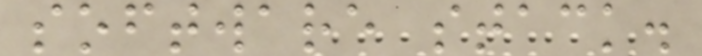software stack.
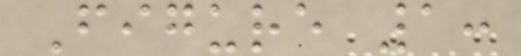Figure 1:
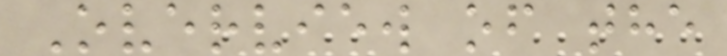Overview of the
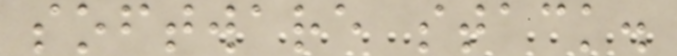software stack.
